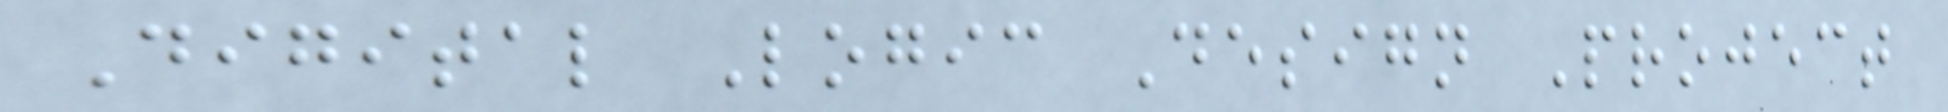Digital Logic Design Project
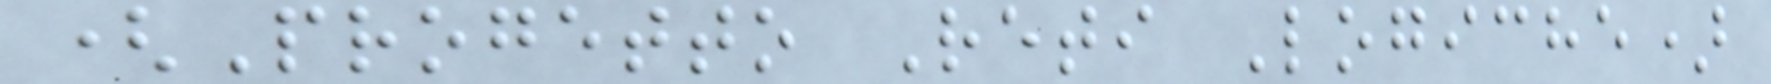(Progetto Reti Logiche)
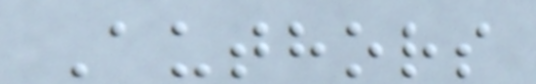Authors
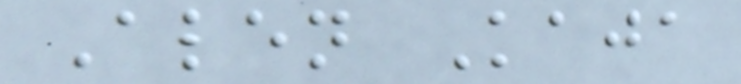Alen Kaja
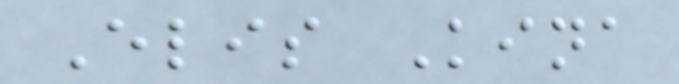Elis Kina
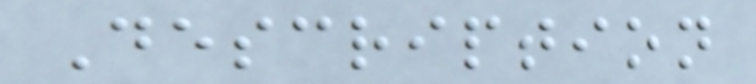Description
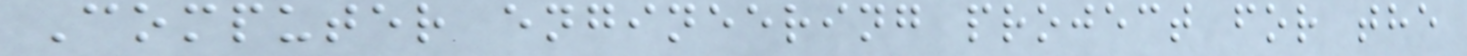Computer engineering project for the
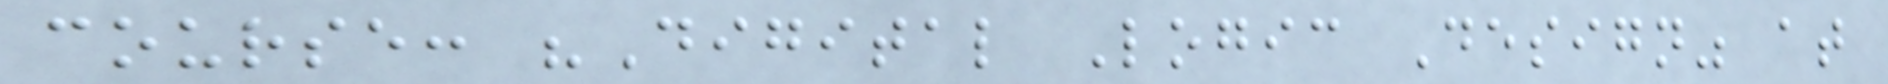course: "Digital Logic Design" at
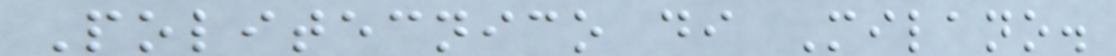Politecnico di Milano.
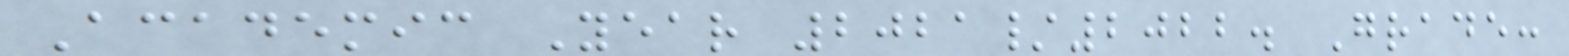Academic Year 2021/2022. Grade:
